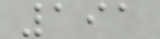191
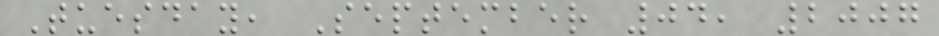Tuesday, September 04, 2007
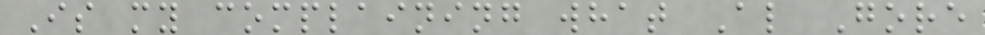Is my complaining what Al Gore
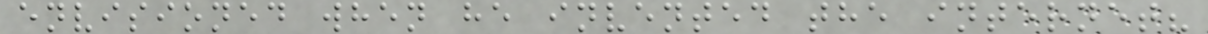envisioned when he invented the internet?
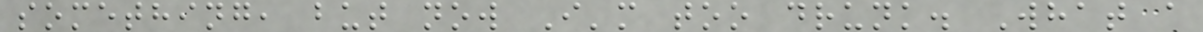something, but now I'm too drunk. What a
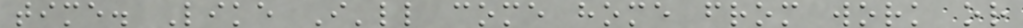time. Like I'll come home from work or
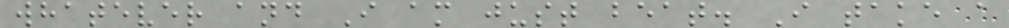whatever and I am just beat. I take a
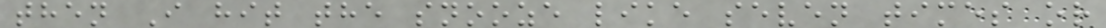then I hit the snooze like seven times or
